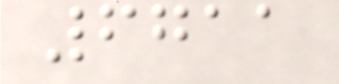6711
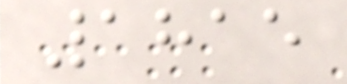1815
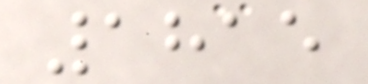1815
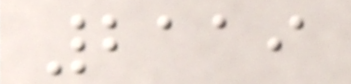2119
